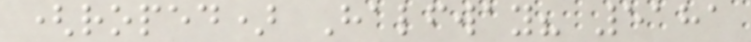(roped) Halfway? 5181
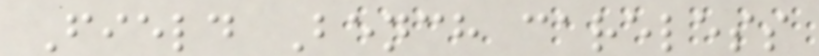Field Bench careless
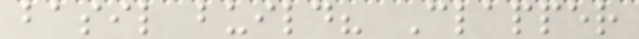basil build? Clapper
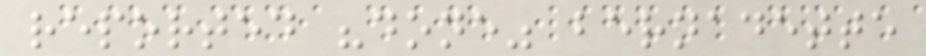reported "done" bernadette
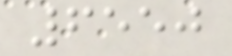6550
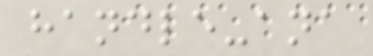handle-ana
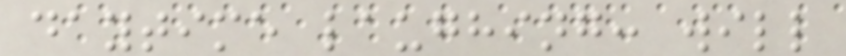daytime laughing: will
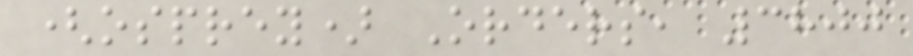(osprey) Orders, 3800
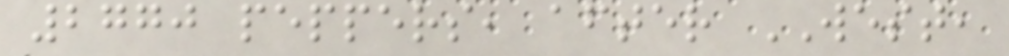2770 peppers, after WEST,
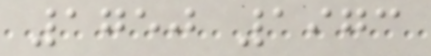1750 1973
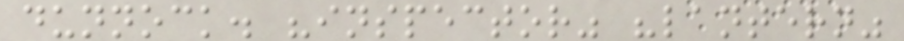dunnock. "inspector" "lantern"
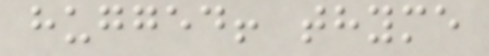hugged! thyme
